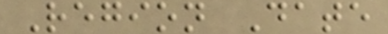Region Date
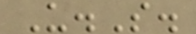U.S.
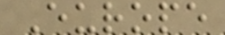Europe
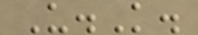U.K.
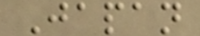Japan
